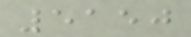5150
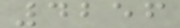4256
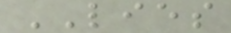LIES
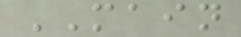MAIN
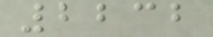2232
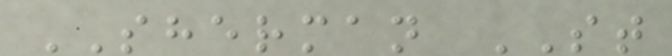SHERMAN ST
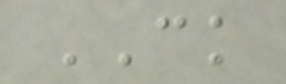CK
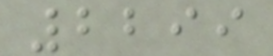2299
